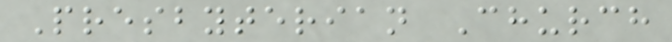Presbyterian Church
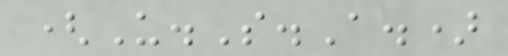(U.S.A.)
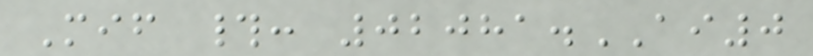Mif #: 02081.AI0
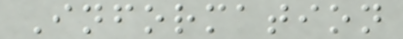Information
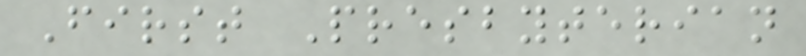First Presbyterian
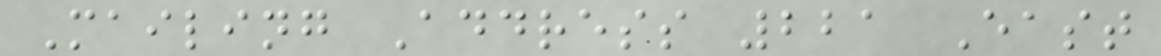Mailing Address 221 East
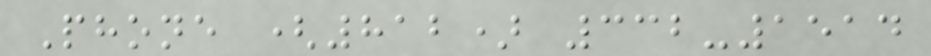Phone (812) 332-1514
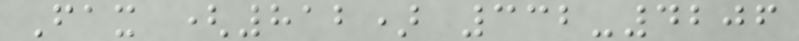Fax (812) 332-4206
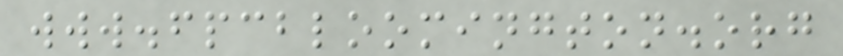www.fpcbloomington.org
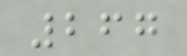267
